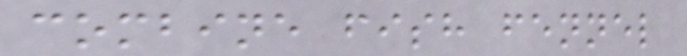combine fish fennel
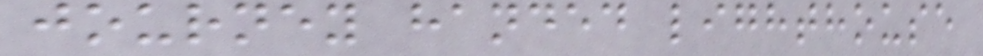journey handed lighthouse
